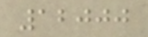12000
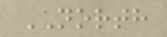NORTH
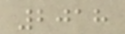2018
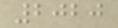2020
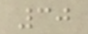30
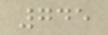745
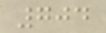704
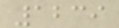1239
